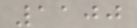1100
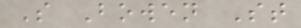S Bowen St
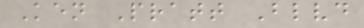Ken Pratt Blvd
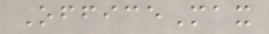OfficeMax
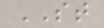ST
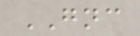GNC
